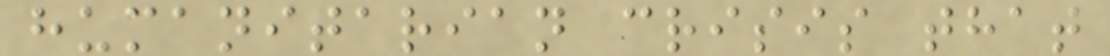humanitarian crisis that
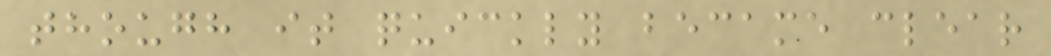though it quickly became clear
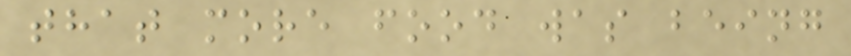that more food was being
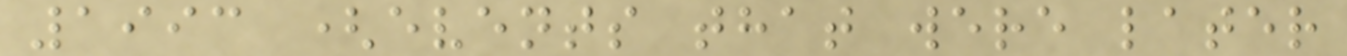1993 (events that were later
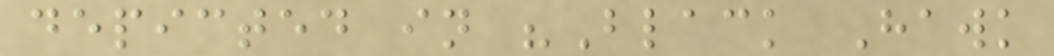depicted in "Black Hawk
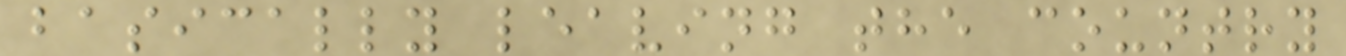basically leaving the country
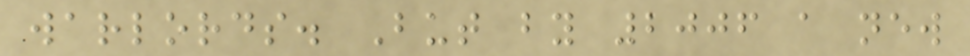warlords. But by 2006 a new
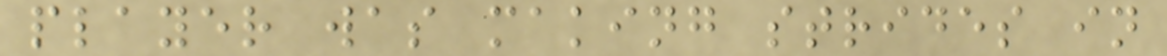player was making strides in
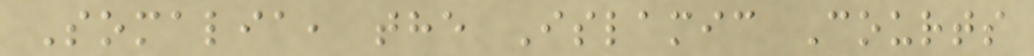Somalia, the Islamic Courts
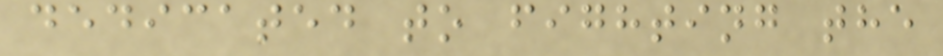dedicated to fighting the
